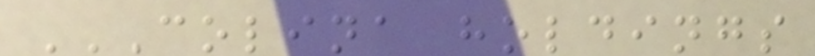COLINA HOLDINGS
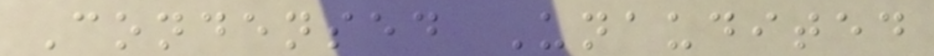Condensed Unaudited
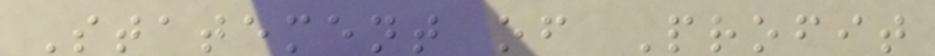Statement of Profit
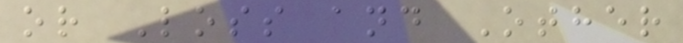or Loss and Other
